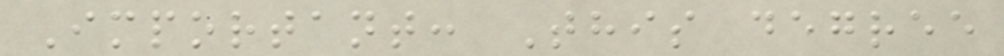Important: This degree
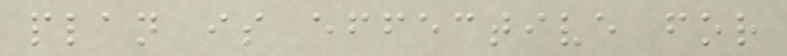plan is effective for
